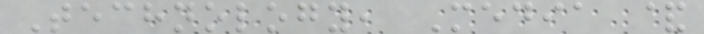Technology, Media &
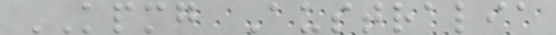KPMG Australia
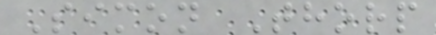Simon Thorp
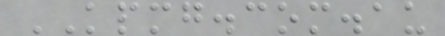KPMG.com.au
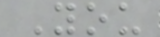You
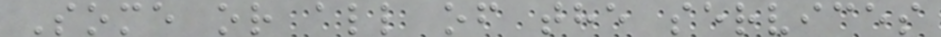Some or all of the services
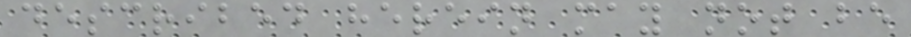described herein may not be
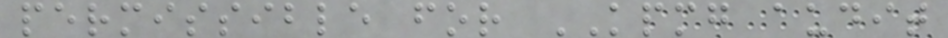permissible for KPMG audit
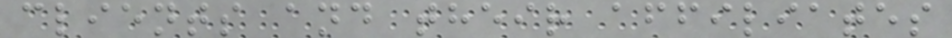clients and their affiliates
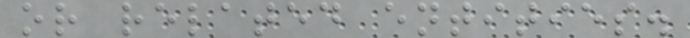or related entities.
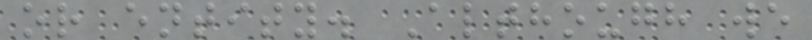or entity. Although we
